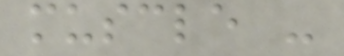muscle -
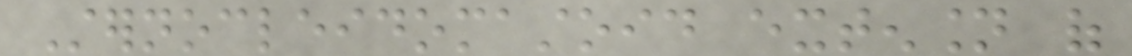Sternocleidomastoid extension of
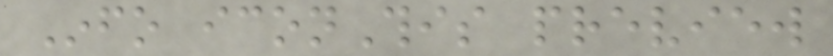Info iconThis preview
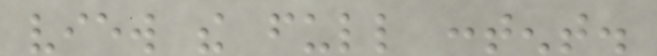view the full content.
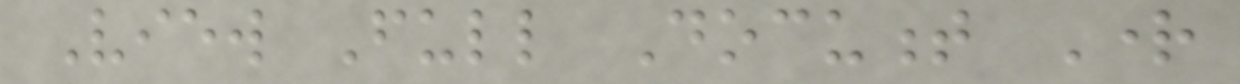View Full Document Right
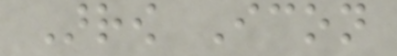Arrow Icon
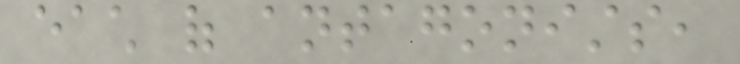each of antagonists,
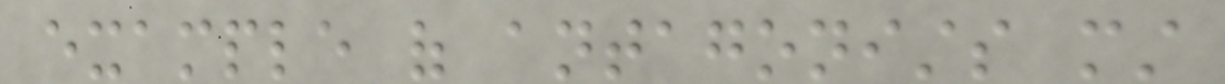example of antagonists must
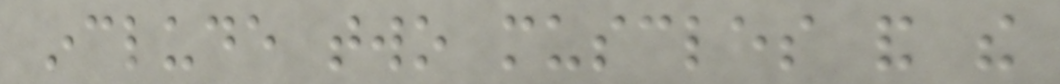include two muscles and the
